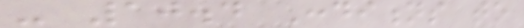- 10.4 Conditions to
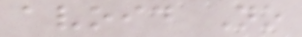avoid No
